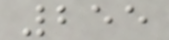255
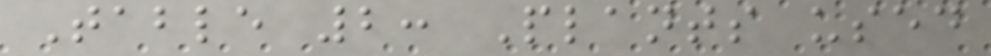Table 2: Plants used
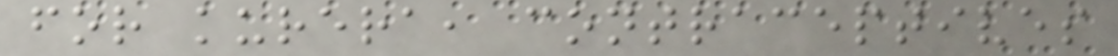for kurera, contraceptives
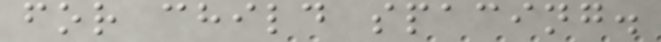for child spacing.
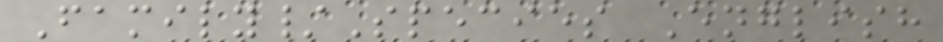Family/Species English
